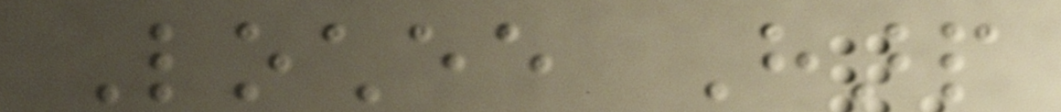Lochee Harp
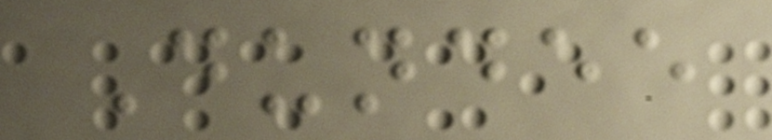Dundee
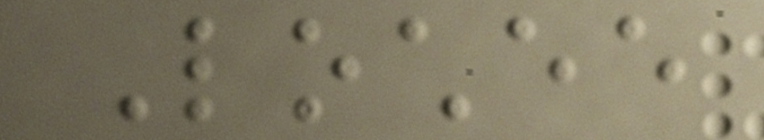Lochee
